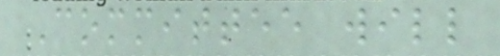Committee will
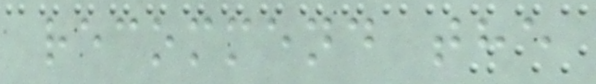recommend the
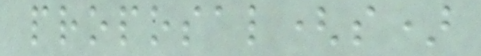proposal(s)
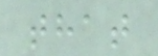that
